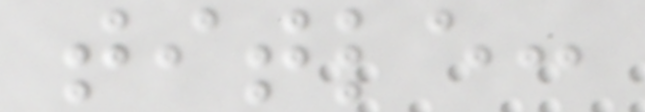title:
